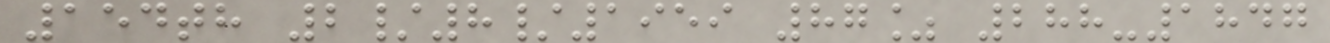154th 2/8/1959 87% 288-1847
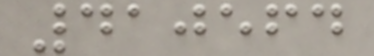410564
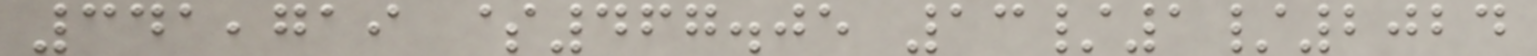341,719 $467.05 13/1/2024
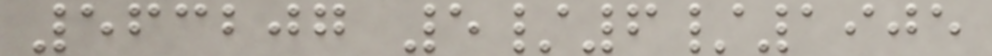563207 5/6/1905
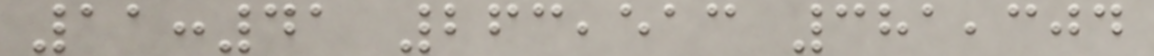11:41 263,513 381,304
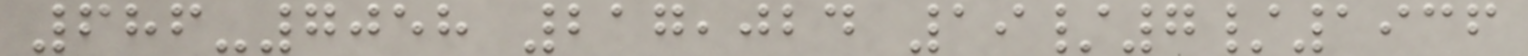686-7058 217,024 19/7/1936
